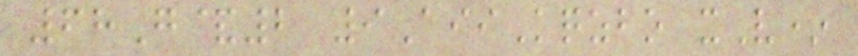68G&2 9AiiKqzbo xV*
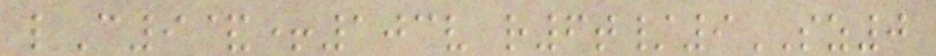lC9&+103v r6t/9SZ0
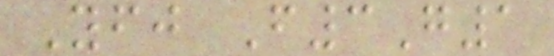Yfj F3G1
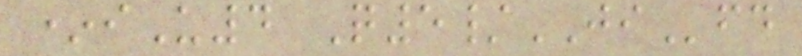*iU4 Q5/JIfd
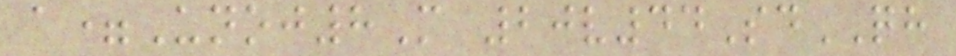a=Unoj8M 20v44SdQH
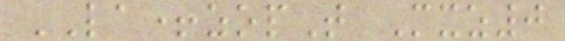LA+zopT Mxz0
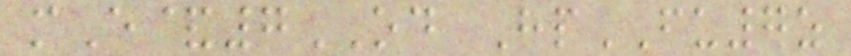mE&7OD HpFU7z
